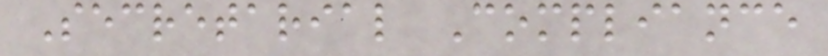Secretarial Compliance
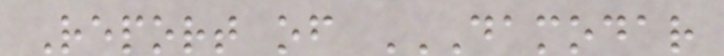Report of DAMODAR
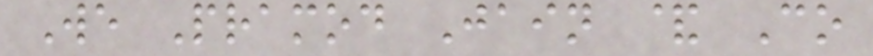We Pramod Jain & Co
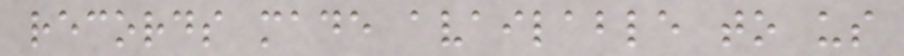records made available to us
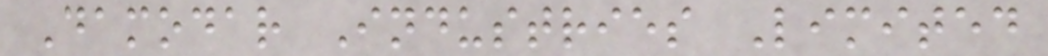Damodar Industries Limited
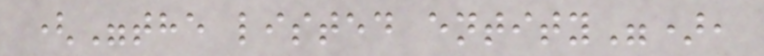("the listed entity"),
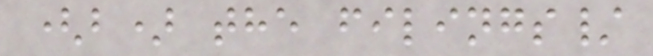(b) the filings/
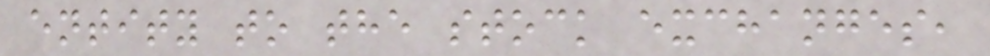entity to the stock exchanges,
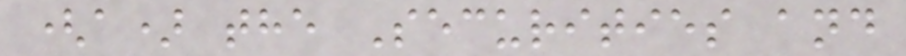(a) the Securities and
